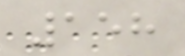158
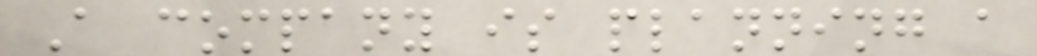A company is planning a
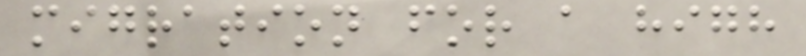migration for a high
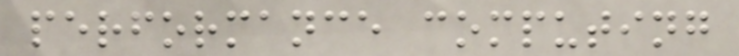performance computing
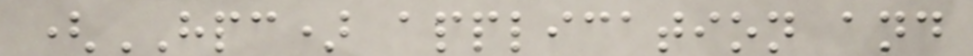(HPC) application and
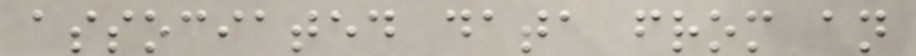associated data from an
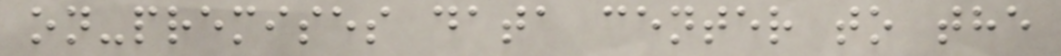on-premises data center to the
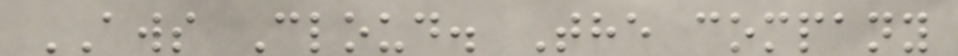AWS Cloud. The company
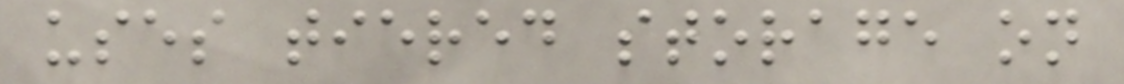uses tiered storage on
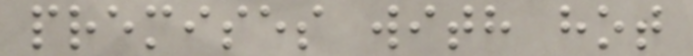premises with hot
